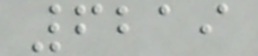6219
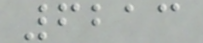6213
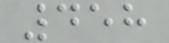458
